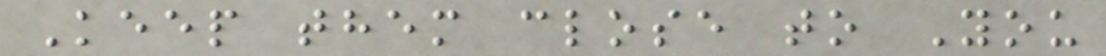Keep them close to You
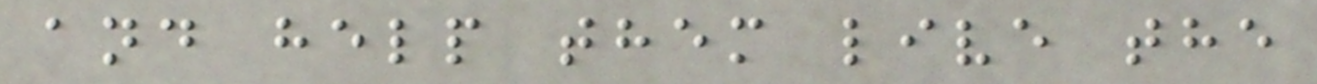and help them live the
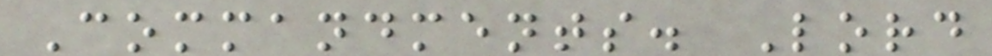Commandments. Lord
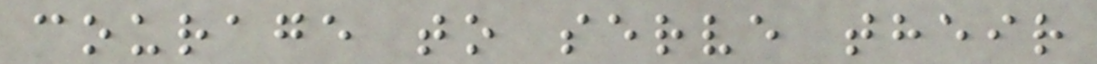courage to serve their
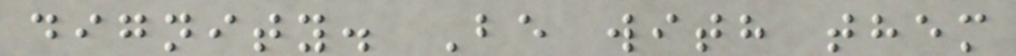dignity. Be with them
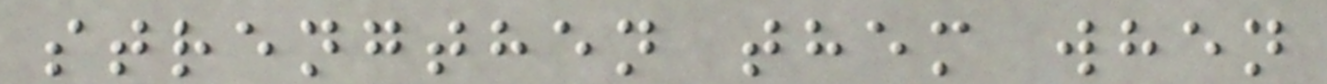strengthen them when
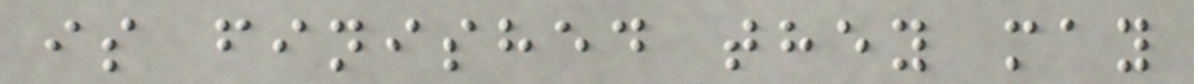is finished they may
